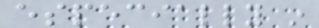especially in
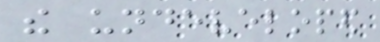the undeveloped
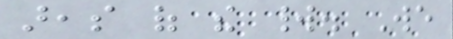areas of the world. We
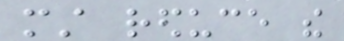must reduce the
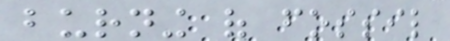burning of fossil
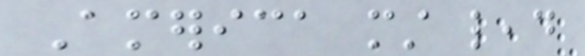America must lead
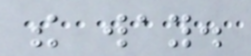the way.
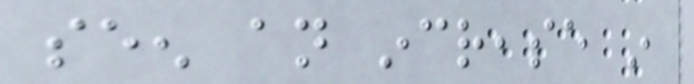seen an increase in
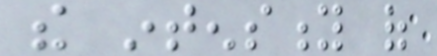the intensity of
